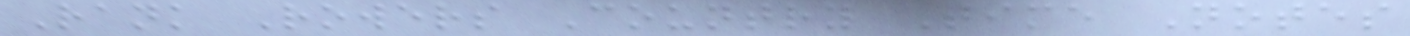Rank Rowers Country Time Notes
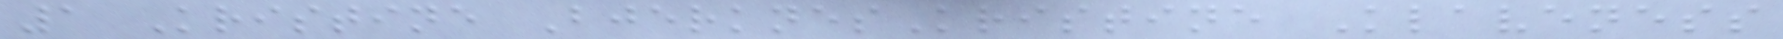1 Kristine BjerknesKristine Klaveness
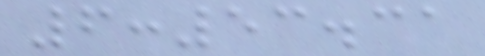6:53.31
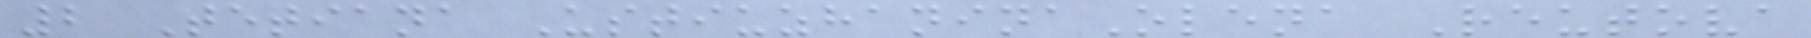2 Tetiana UstiuzhaninaOlena Reutova
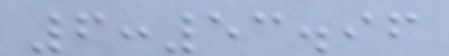6:53.96
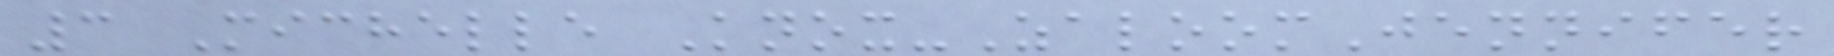3 Michelle Knox-ZaloomJennifer
